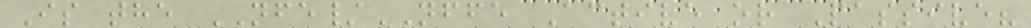Is the NFE/NFFE Active or Passive?
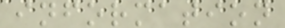information
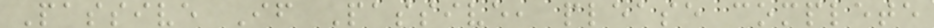Passive If Passive, please complete
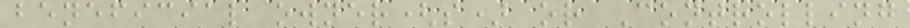beneficial owner(s) or Controlling
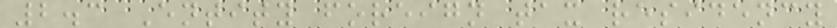2.3 Entity foreign tax residency
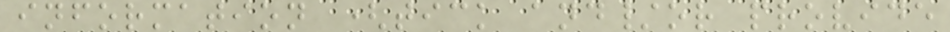information (tick and/or provide
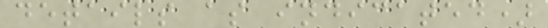details as indicated)
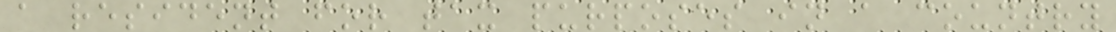a resident for tax purposes in a country
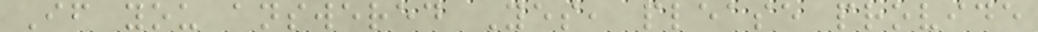If you answered Yes, please provide
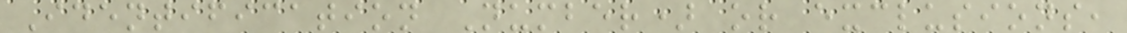Identification Number) or exclusions,
